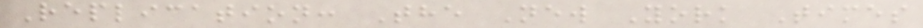Replication: The New York Times
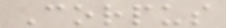Corpus
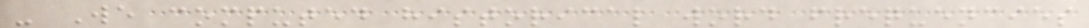- We computed historical word frequencies
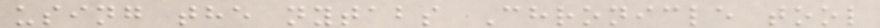using the nytabs Chronicle tool
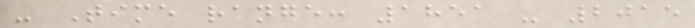- Time range: 1851 - 2015
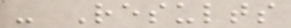- Results
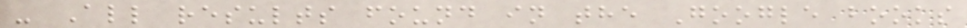- All results found in the Google books
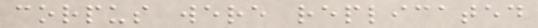corpus were replicated
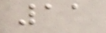11
